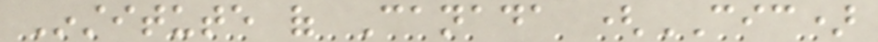Institute of Canada (CIC)
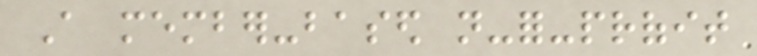A member-based not-for-profit
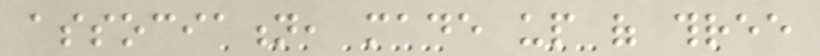association, made up of three
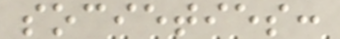societies:
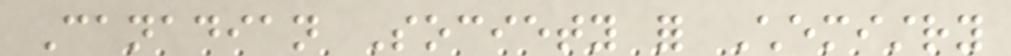Canadian Society for Chemistry
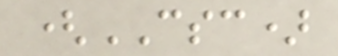(CSC)
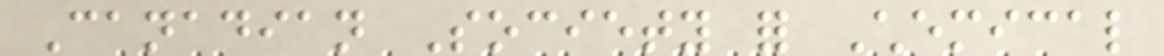Canadian Society for Chemical
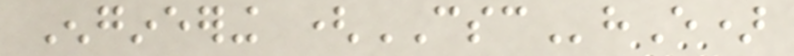Engineering (CSChE)
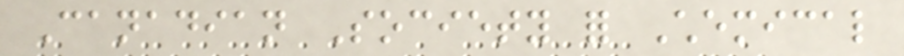Canadian Society for Chemical
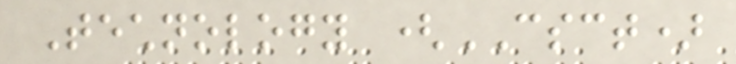Technology (CSCT)
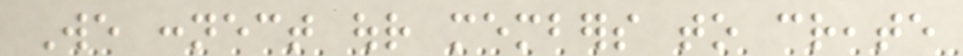We connect our members to create
